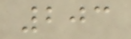203
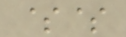$$
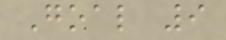Goal 9
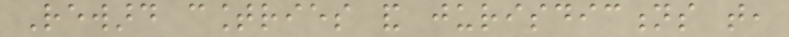Reward countries and jurisdictions that,
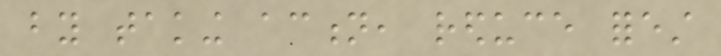by taking action, reduce forest
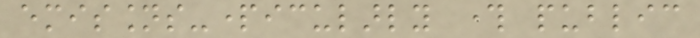emissions-particularly through public
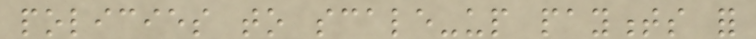policies to scale-up payments for
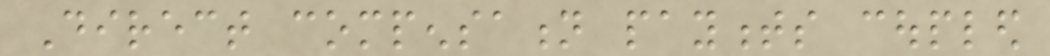Direct compensation payments coupled
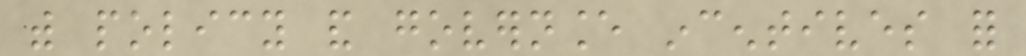with policy and governance incentives for
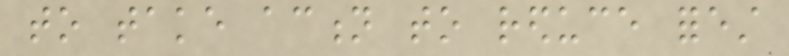to take action to reduce forest
